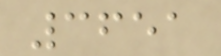3651
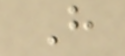H
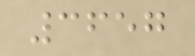3657
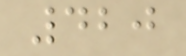420
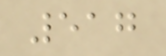517
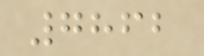7862
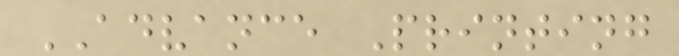ADVANCE Printing
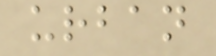urban
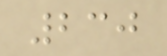230
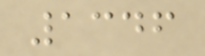1346
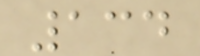134
